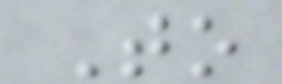To
